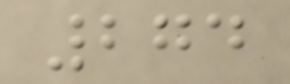274
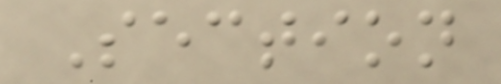Section
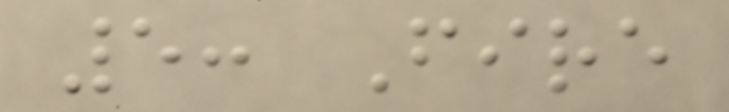5: Fire
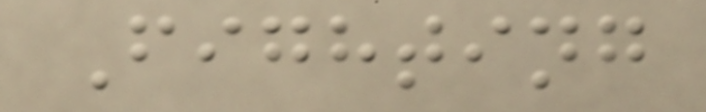Fighting
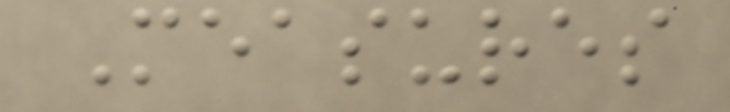Measures
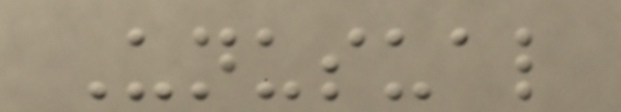Unusual
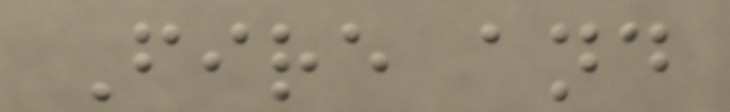Fire and
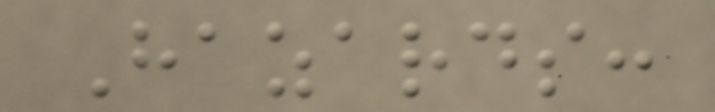Hazards:
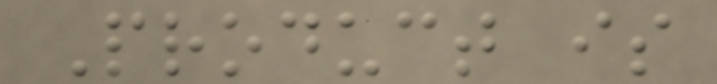Product is
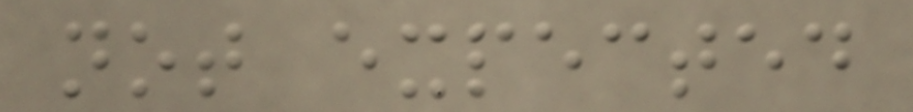not expected
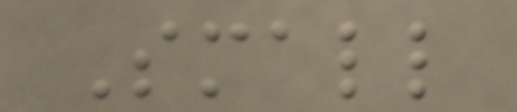Small
